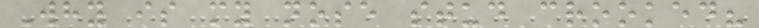Why is my nose stud crooked?
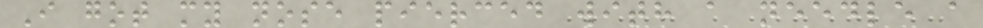I got my nose pierced with a needle a
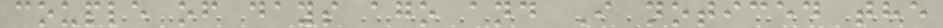couple of days ago and I noticed the
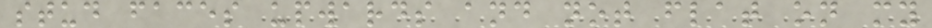stud faces upwards and not flat on my
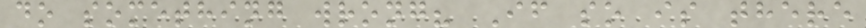do something wrong? If so is there
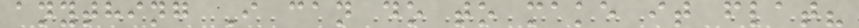anything I can do to make it flat?
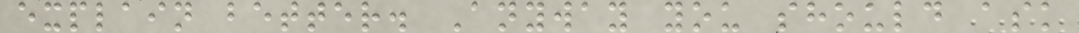explain better. Anyway you should ask
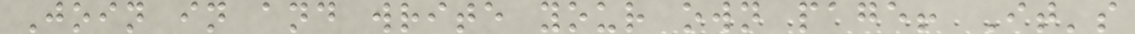Join in and write your own page! It's
